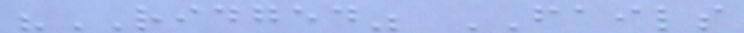"RIDGED" FAILS
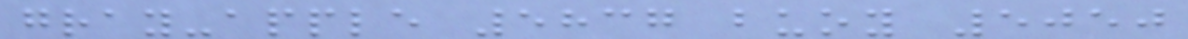gray-apple 5837 buoy 5050
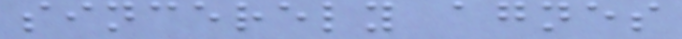sincerely agnes
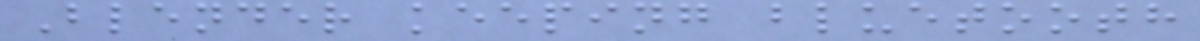Blender keeping bluetooth
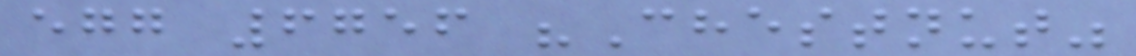egg 6756 "Chestnut"
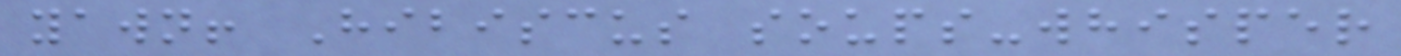yawn! Hibiscus soups-whisper
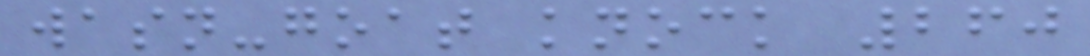wasn-goat knock 260
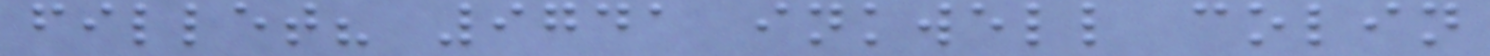fillet? 9741 inkwell colin
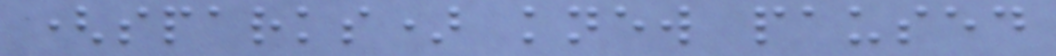(sparks) knew paused
